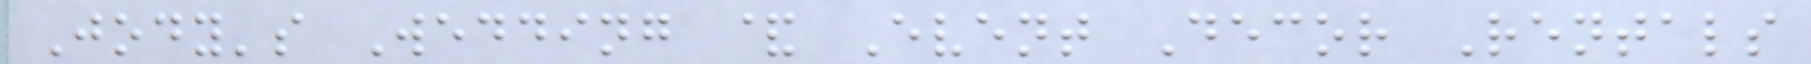Jody's Wedding & Event Decor Rentals
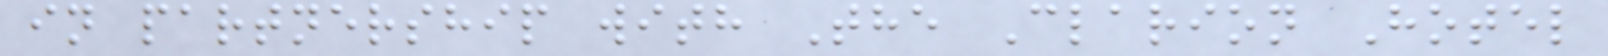in partnership with The Clarion Hotel
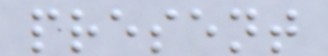present
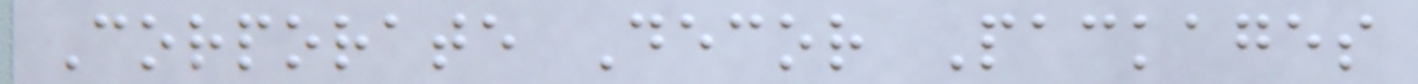Corporate Decor Packages
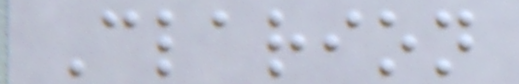Clarion
